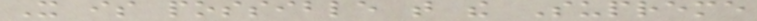It is possible that the Supreme
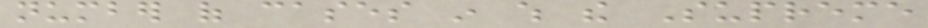number of cases in which the Supreme
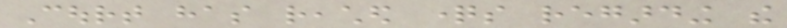Court has reached questions regarding the
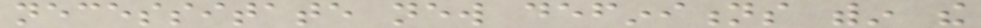necessitate new definitions within the
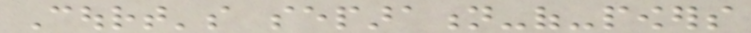Court's separation-of-powers
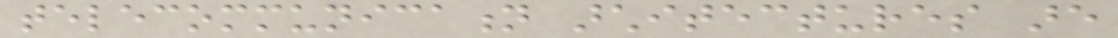telecommunication architectures are
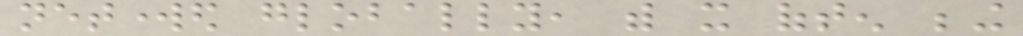networked globally, with it often being
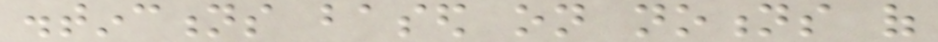distinctions based on notions of
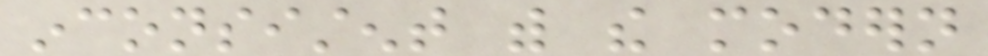inconsistent with the modern
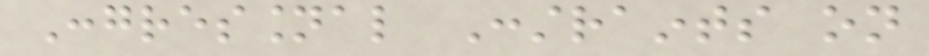Congressional Constraints on
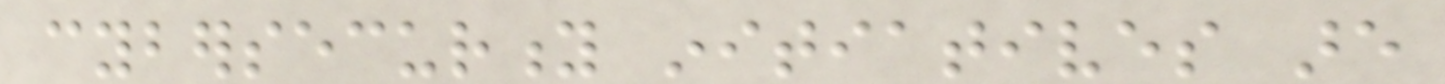cybersecurity initiatives are
